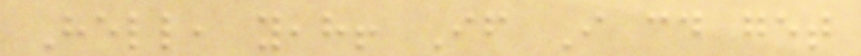Hell, yeah! If I could get
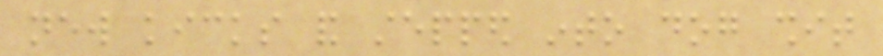new kicks and stepped into dog shit
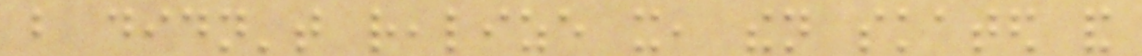but didn't realize it, then skated and
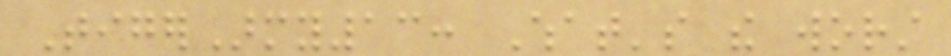TigerArmy13: What's the worst
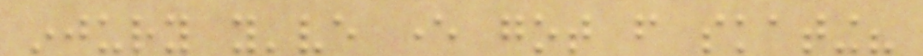injury you've ever got from skating?
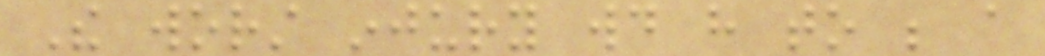The worst injury would have to be a
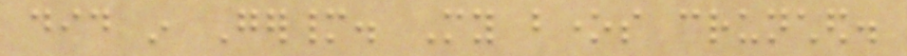did in Germany. My bones crunched.
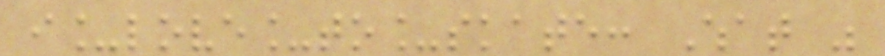i_love_to_skate: What was
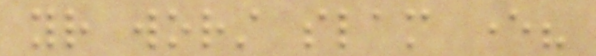your worst slam ever?
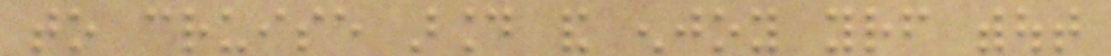to cruise around and enjoy yourself without
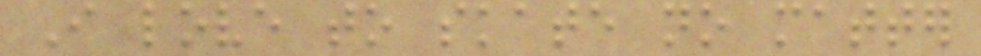I love to skate no matter
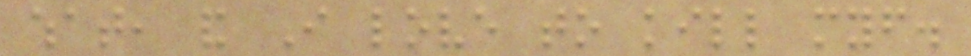what, and I love to kill myself.
